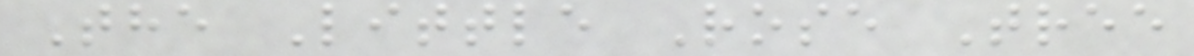The Little Rose Tree
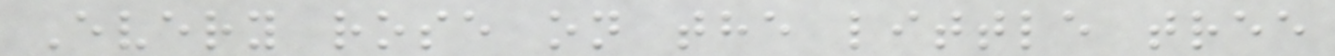Every rose on the little tree
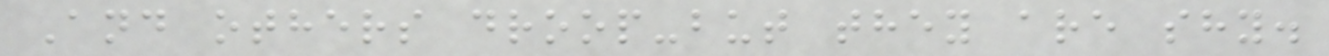And others droop-but they are shy.
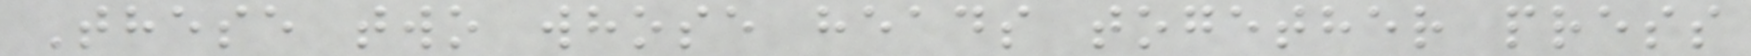These two whose heads together press
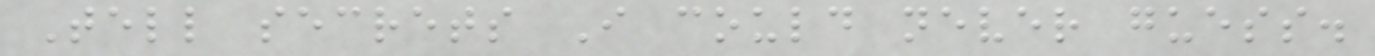Tell secrets I could never guess.
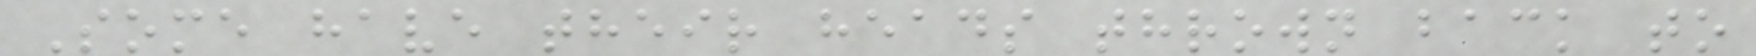Some have their heads thrown back to
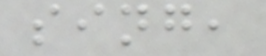sing,
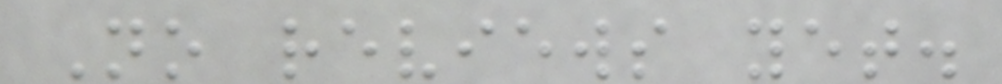No reviews yet.
